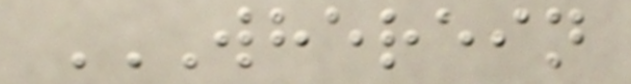WHEREIN
